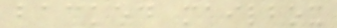backed mailbox
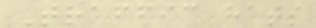Traffic hats
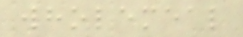wholemeal
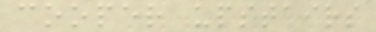cooper upstairs
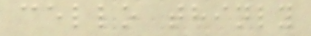cello thinly
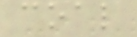coal
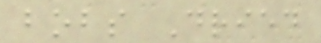bobs Dried
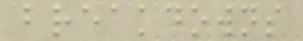breakdowns
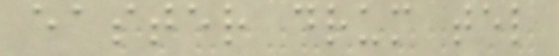easter drum tel
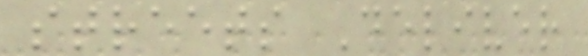streets Deliver
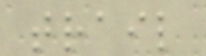trail
